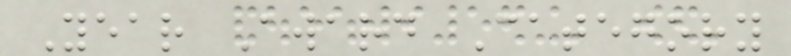Year Award Category
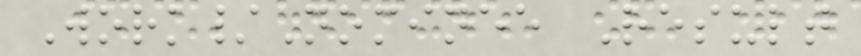Work/Nominee Result
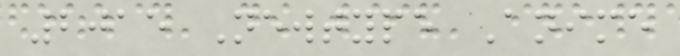2015 Newtype Anime
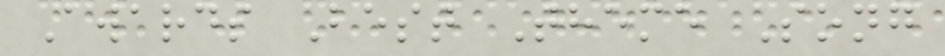Awards Best Theme Song
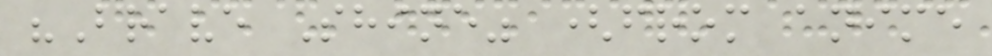"Brave Shine" (from anime
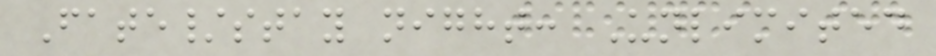Fate/stay night: Unlimited
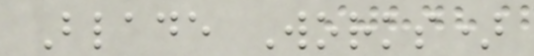Blade Works)
